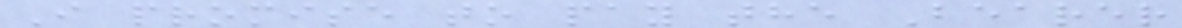I promise to pay the Bearer
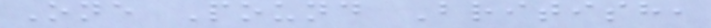One Pound British,
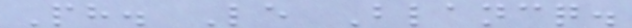Ph. Le Blancq.
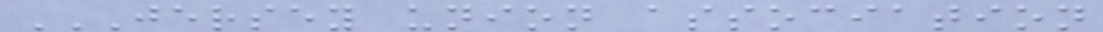JERSEY UNION ASSOCIATION
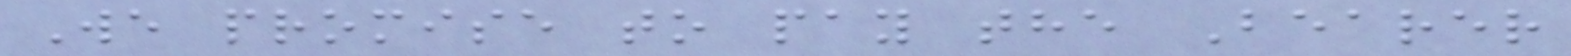We promise to pay the Bearer
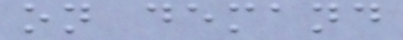on demand
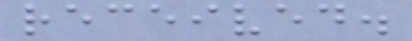received.
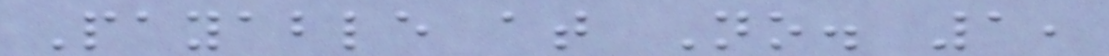Payable at No. 1,
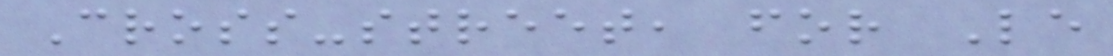Cross-street, for Le
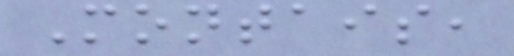Montais,
